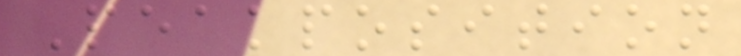Peakposition
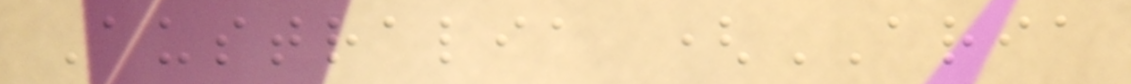Australia (ARIA
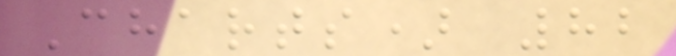Charts) 82
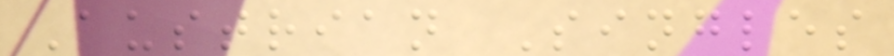Austrian Singles
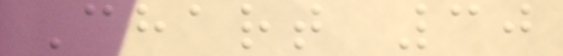Chart 30
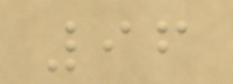96
